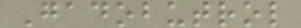Gadobutrol
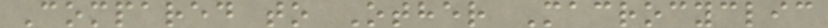Compared to Other Macrocyclic
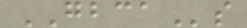GBCAs
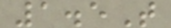1.5T
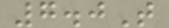7.0T
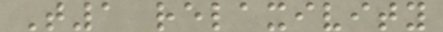T1 relaxivity
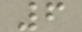6
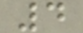4
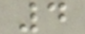4
